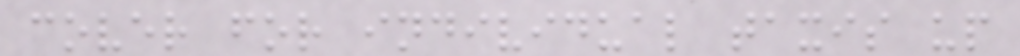cover for individual taxis up
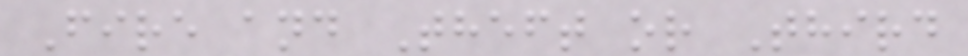Fire and Theft or Third
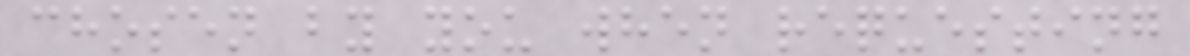chosen by you when requesting
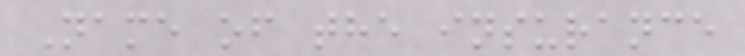Name of the insurance
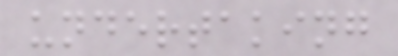undertaking
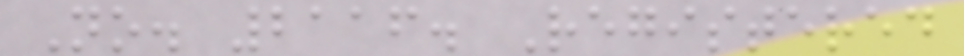No. 2116. Registered
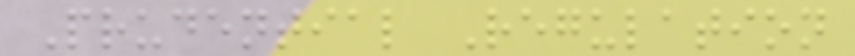Prudential Regulation
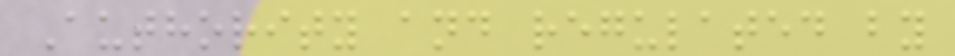Authority and regulated by
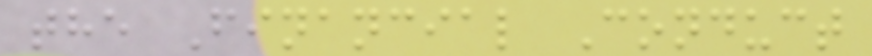the Financial Conduct
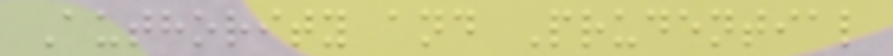Authority and Prudential
